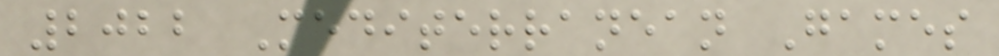2022 Mediterranean Games
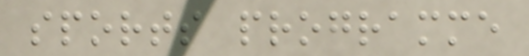sports programme
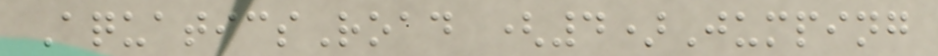AquaticsRoad (4)Jumping
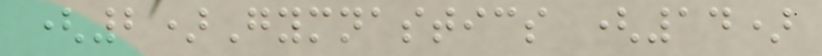(2)Gymnastics (14)
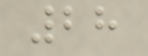28
